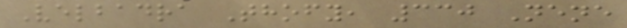Velbadra Thofy, 330 Nene
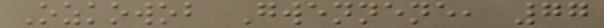Ozkowob Gwennene, 77
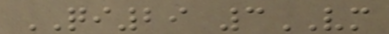QI29 3VM
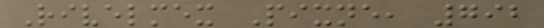Rivelmex Pixne, 792
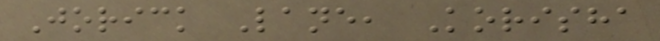Jorick Lane, Korisha
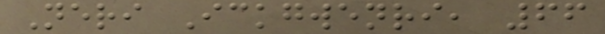Neri Ickgwenri, 66
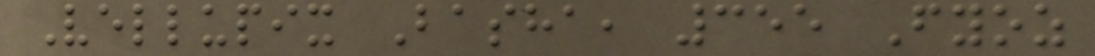Vellupix Basha, 355 Fyoz
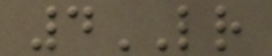4LR
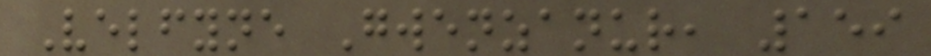Velfyne Gwenzanur, 159
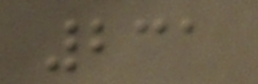231
